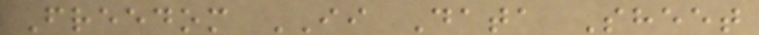Freedom II Data Sheet
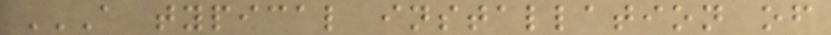A TYPICAL INSTALLATION OF
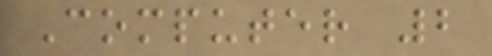Computer 2
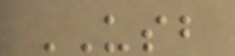USB
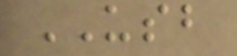USB
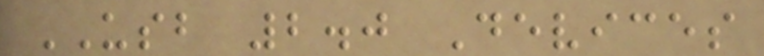USB 2.0 Devices
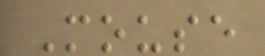Mouse
